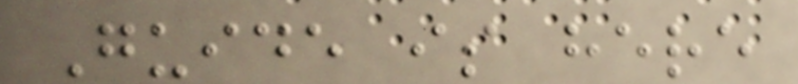Guide is here
